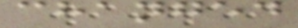changed
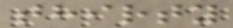thirty
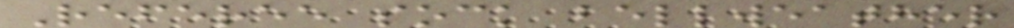Referee sock bellweather
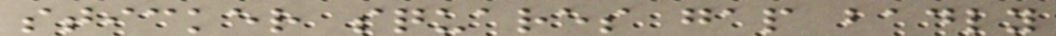sticker squares gap badly
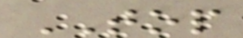TOP
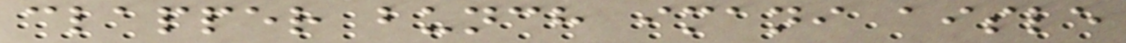clapper bunch imani aisle
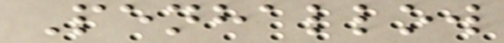Penhallow
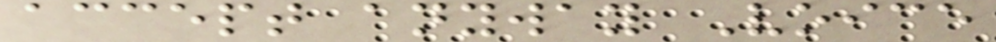accept anyway Voice
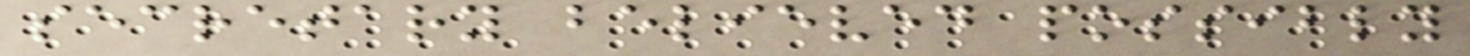secretary believed possibly
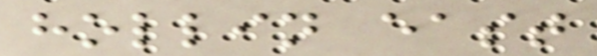hollin east
